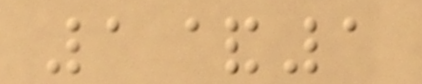1&1
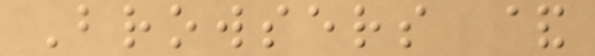Browsers &
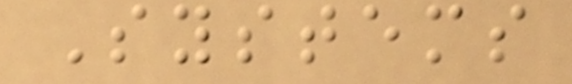Systems
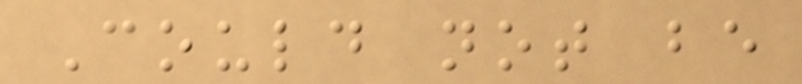Could not be
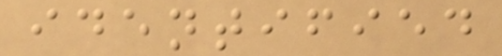identified
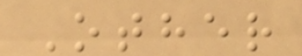Other
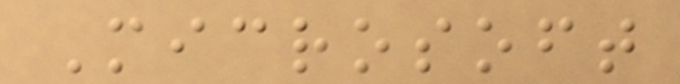Microsoft
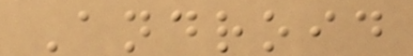Android
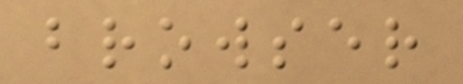browser
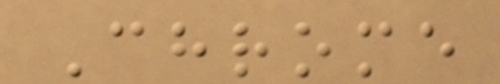Chrome
